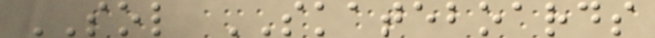SOL SKATEBOARDS
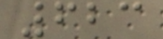623
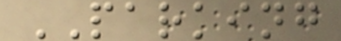PARKING
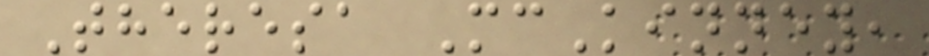Theresa McKinney,
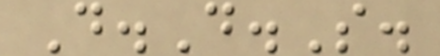D.D.S.
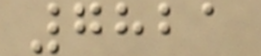7821
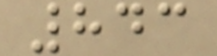843
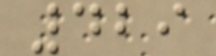429
